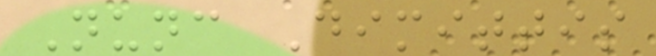Nunc Dimittis
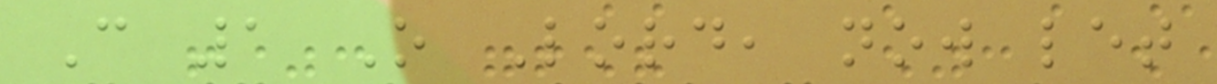C 1 O Lord, now let
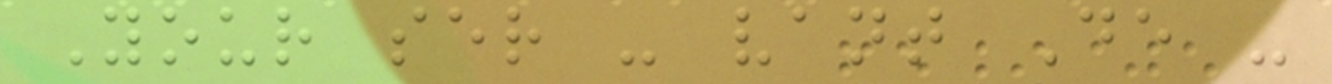Your ser - vant De -
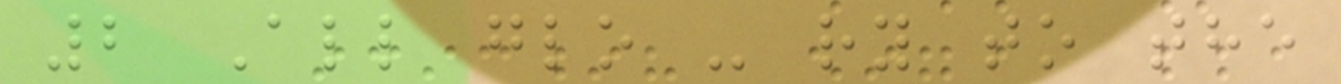2 All glo - ry to the
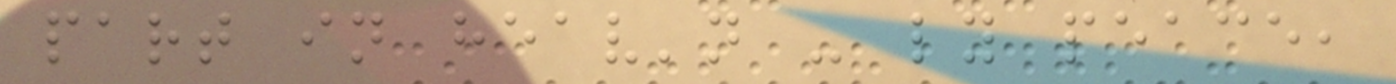part in heav'n - ly peace,
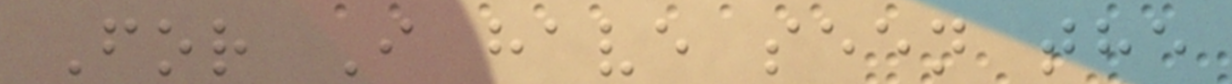For I have seen the
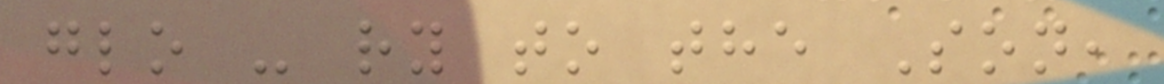glo - ry to the Son,
